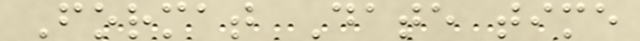Format Date time
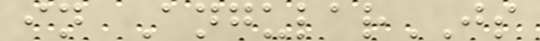in AngularJS
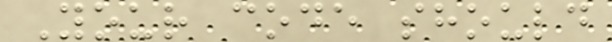Your code should
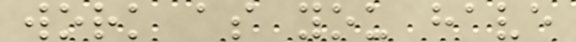work as you have
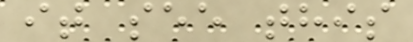it see this
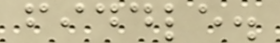fiddle.
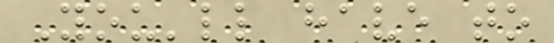You'll have to
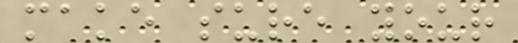make sure your
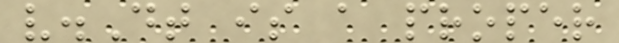v.Dt is a proper
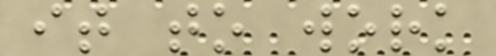it to work
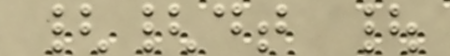{{dt |
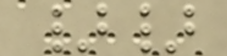}}
